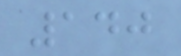140
